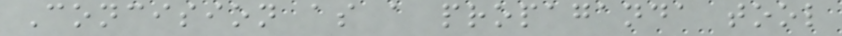Concision as a propaganda tool
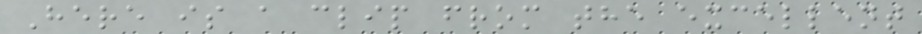Here is a clip from the excellent
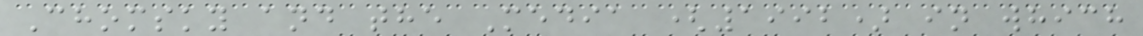Chomsky and the Media (1992) in which
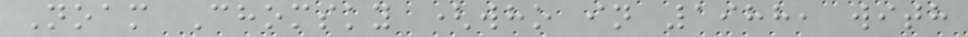Noam Chomsky (who in 1988, with
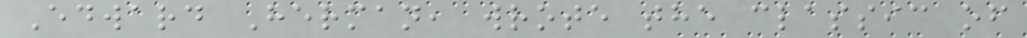Edward Herman, wrote the classic of
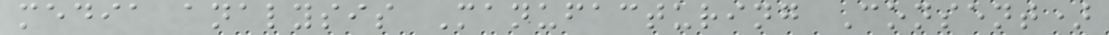media analysis Manufacturing Consent)
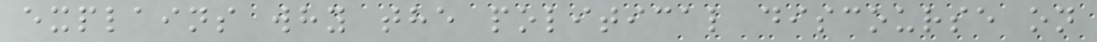explains why the political discourse on
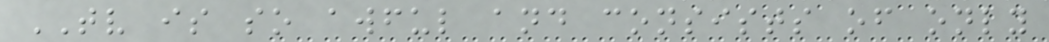TV is so awful and consists of only
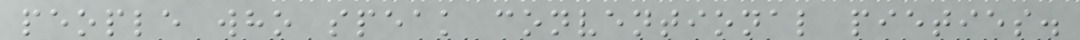people who speak conventional pieties.
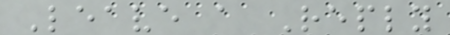Leave a Reply
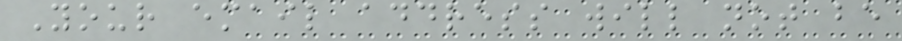Your email address will not be
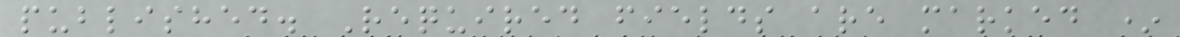published. Required fields are marked *
